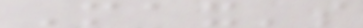Max's
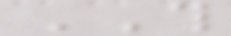THIS
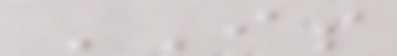IS
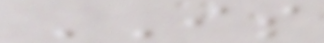IS
